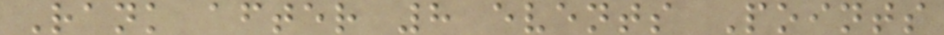Rank after 8 events Points
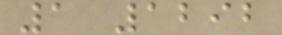1 1292
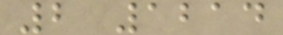2 1214
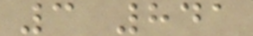3 841
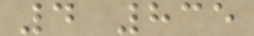4 835
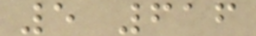5 616
